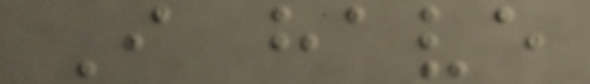I have
